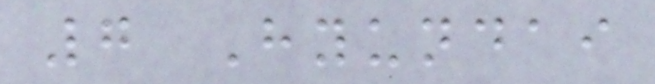7 Hyundai
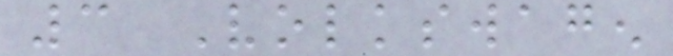3 Volkswagen
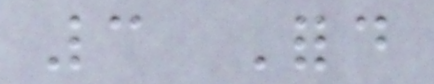3 Ford
